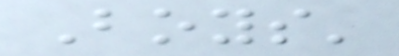Boys'
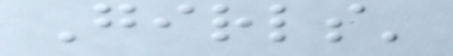Girls'
